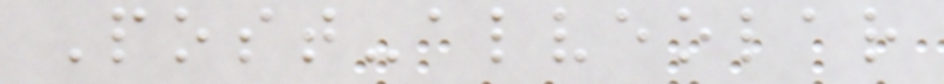Post-alveolar
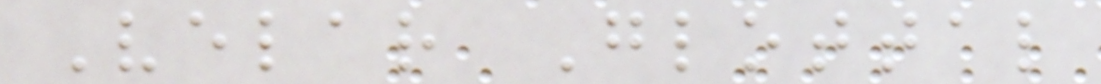Velar Glottal
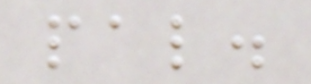pal.
